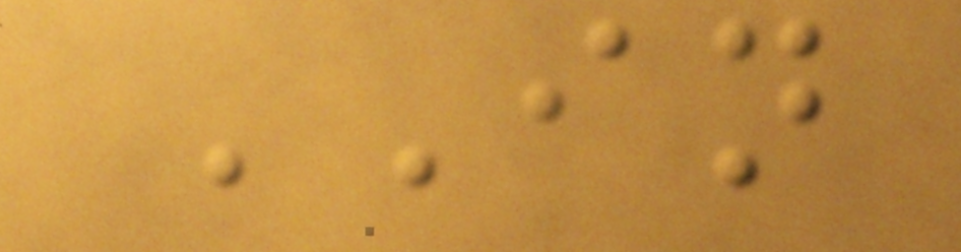IN
